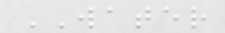WATER
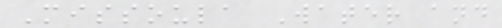Missoula Water and
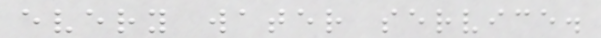every water service.
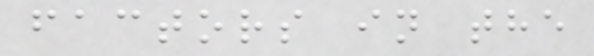factors in the
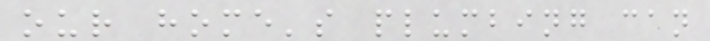our home's plumbing can
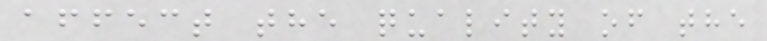affect the quality of the
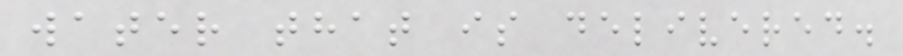water that is delivered.
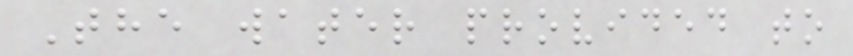The water provided to
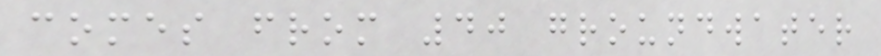comes from 40 groundwater
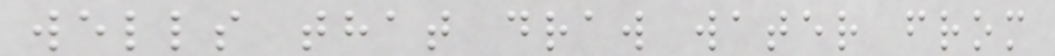wells that draw water from
